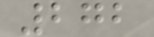272
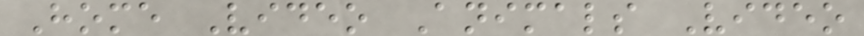Home Video Animals Video
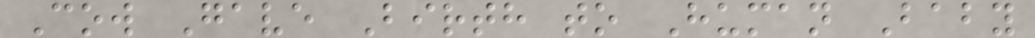Cow Gave Birth to Human Baby
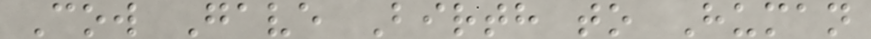Cow Gave Birth to Human
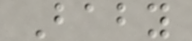Baby
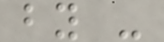by -
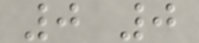0 0
